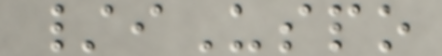/iUspo
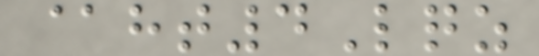@ht4Lqz
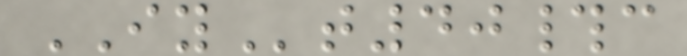IYt40#c
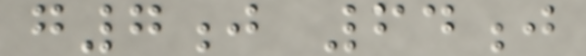g7j 64j
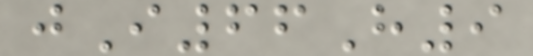jI66H9
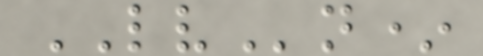LVn*
